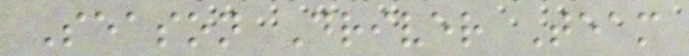Season Driver Team
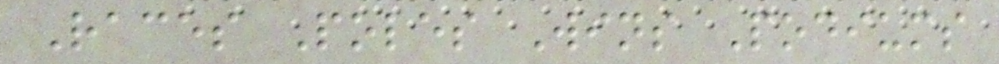Races Poles Wins Podiums
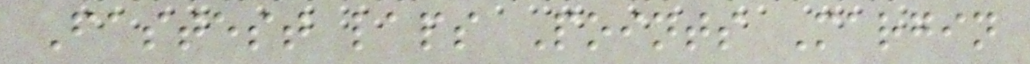Fastest laps Points Margin
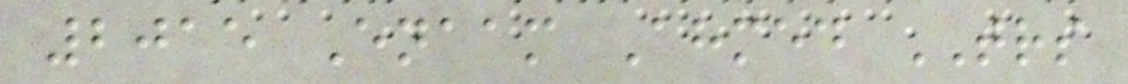2015 Enaam Ahmed TRS
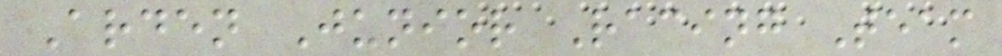Arden Junior Racing Team
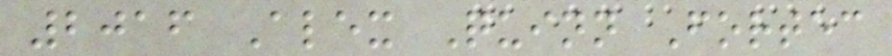2016 Alex Quinn Fortec
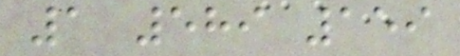1 589 159
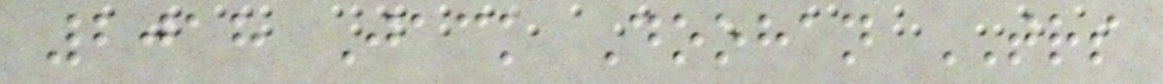2018 Jack Doohan TRS
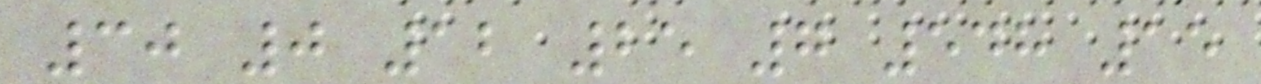30 0 12 25 7 548 15
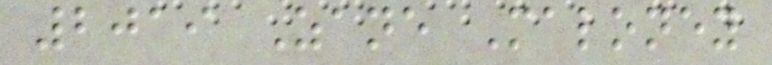2019 Zane Maloney
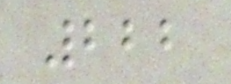222
